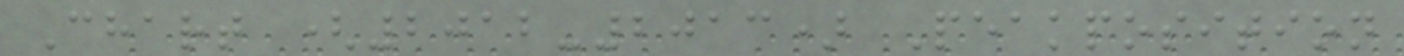Chart (2012-2013) Peakposition
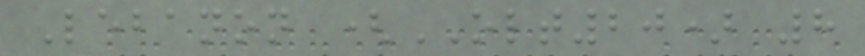Lebanon (OLT20) 8
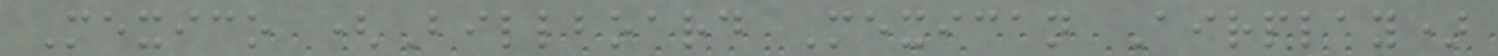Mexico (Billboard Mexican Airplay)
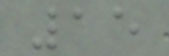15
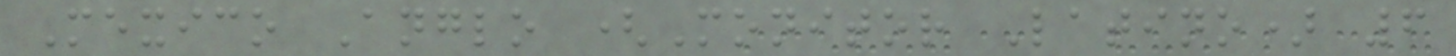Mexico Anglo (Monitor Latino) 6
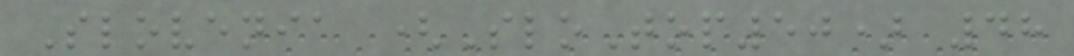Slovenia (SloTop50) 48
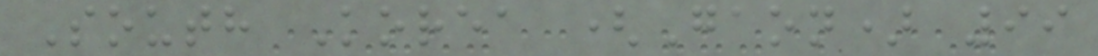South Korea (Gaon) 99
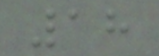18
